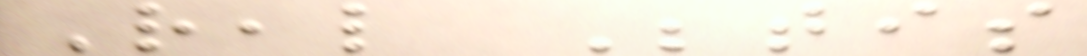Real Betis
